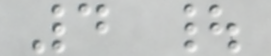4 |
